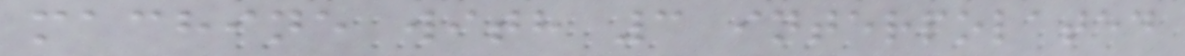machine with 3 interpolated
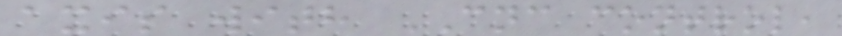axis with CNC control,
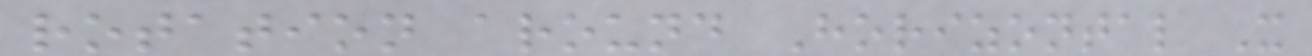rotation around Horizontal X
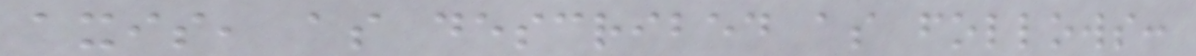axis, as described as follows:
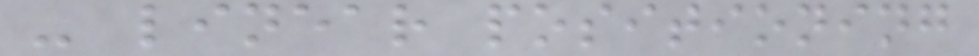- linear positioning
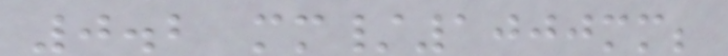0.2 mm/1000mm;
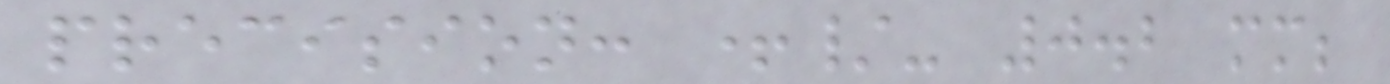precision: +/- 0.2 mm;
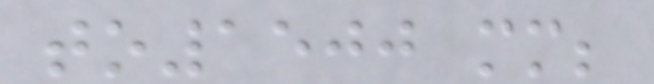to1500 mm;
